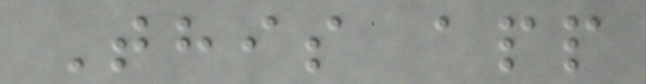This app
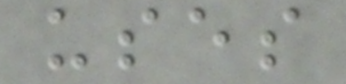uses
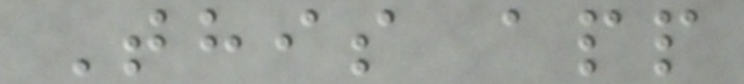This app
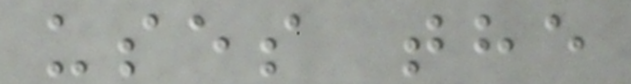uses the
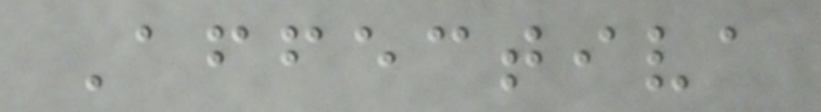Affectiva
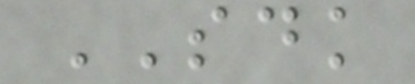SDK
